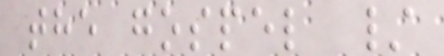the gospel /
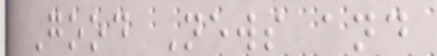Good News and
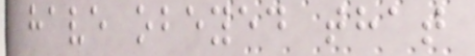have obeyed that
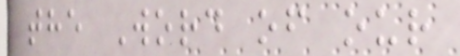the Word of our
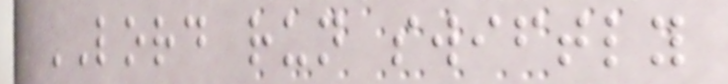LORD run swiftly
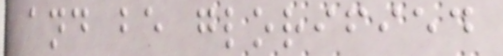and be glorified
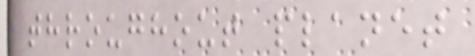throughout planet
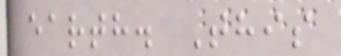earth. This
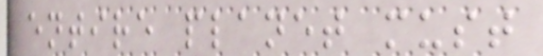entire planet must
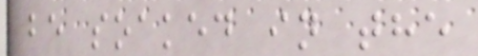be soaked in the
